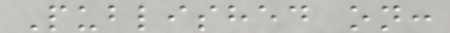Published on:
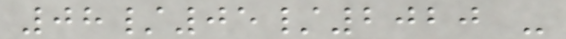08/05/2020 -
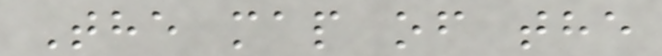The map of the
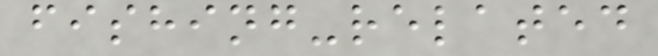fishing-related
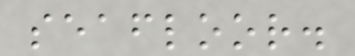seafloor.
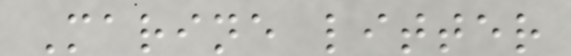Marine litter
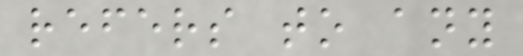refers to any
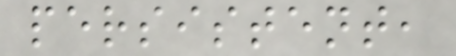persistent,
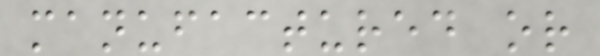manufactured or
